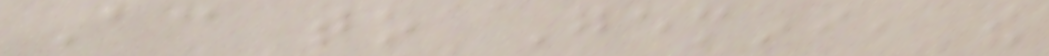According to Gemini, the
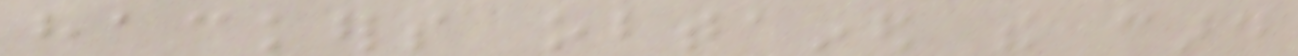hackers obtained the card
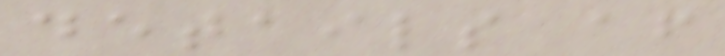details after
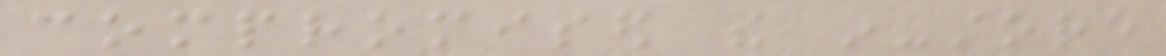compromised the in-store
